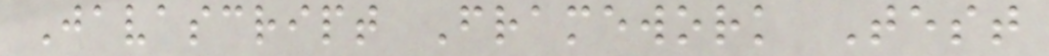Javascript Framework Test
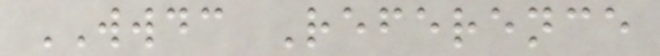WWDC Reference
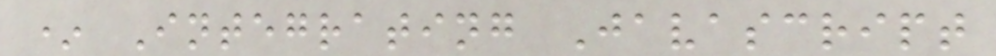* Integrating Javascript
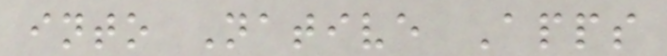into Native Apps
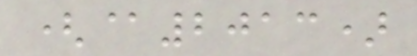(@2013)
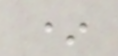*
